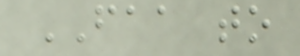FAA to
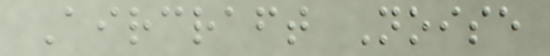Aircraft Noise
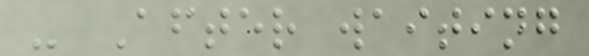- After waiting
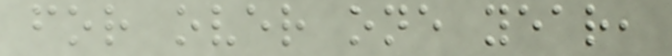for over one year,
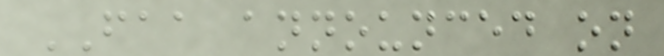FAA announced on
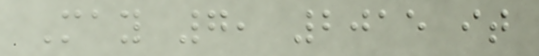May 7, 2015 it
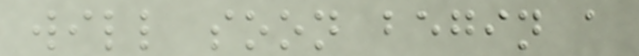will soon begin a
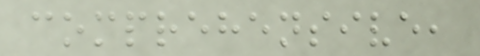comprehensive,
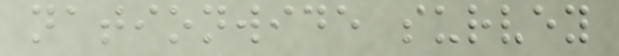nationwide survey
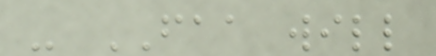- FAA will
